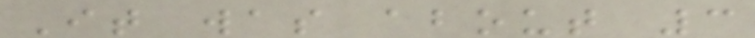It was about 3
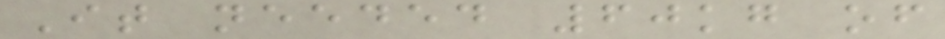It needed 60kg of
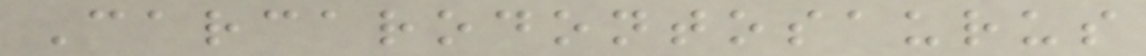Carcarodontosaurus
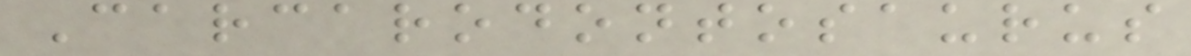Carcarodontosaurus
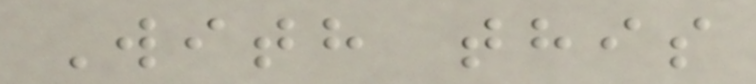With this
